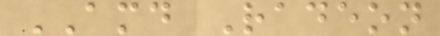AMD Radeon
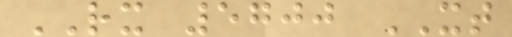RX 5700 XT
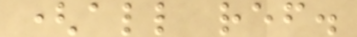(all ref.
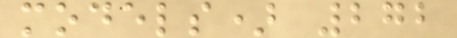models) 272
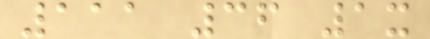111 36 1x
